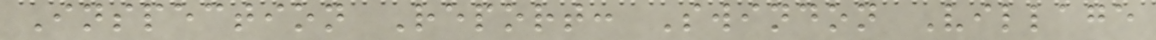Inspection Report: Swindon Village
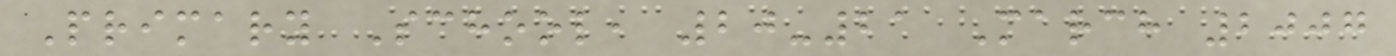Primary School, 20-21 March 2007
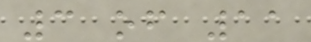3 of 11
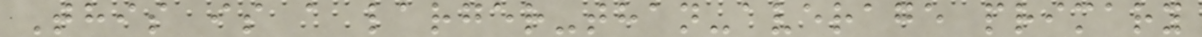This is a larger-than-average primary
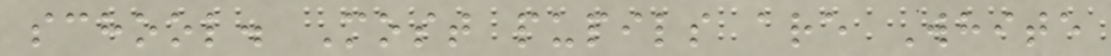school. Most pupils are White
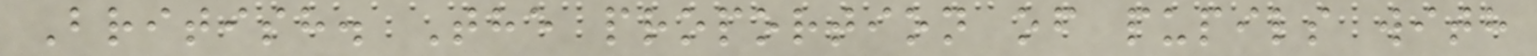British. The proportion of pupils with
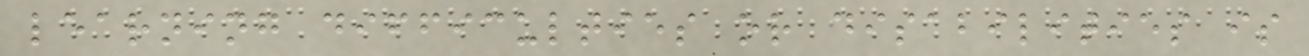learning difficulties or disabilities is
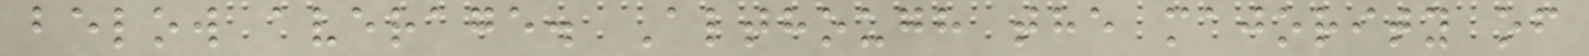below average. Although the majority of
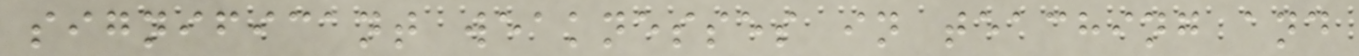significant weaknesses in teaching and
